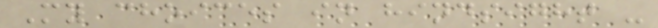My choices in hindsight -
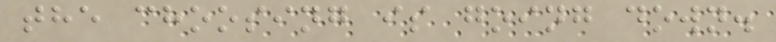the choosing is going down.
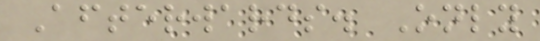Afterwards. Only
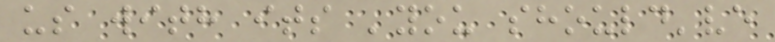us with its 'you should've
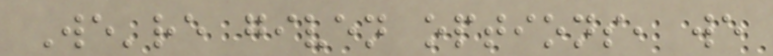We're given options, we
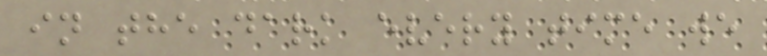in the dark every time we
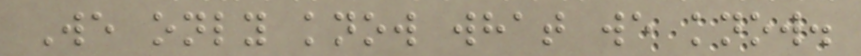We only know what we know.
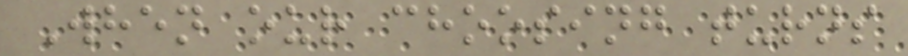When our choosing turns
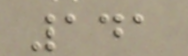141
